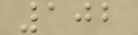102
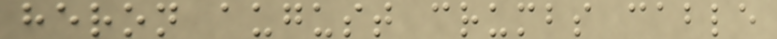heron august crumbs cable
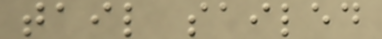tail sailed
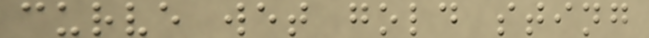curve wet gold sting
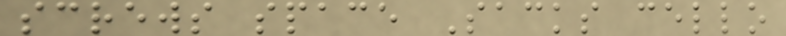screws space Sacks cello
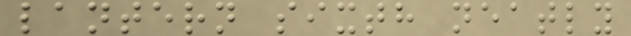lantern sixth neatly
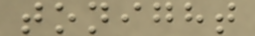tonight
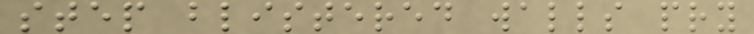step blistered walls pry
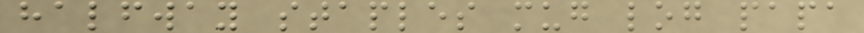halfway staples mug log papa
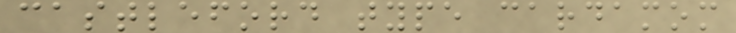castleford type cardamom
